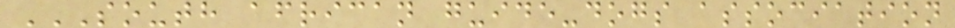SOUTH AFRICAN GUIDE-DOGS ASSOCIATION
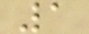1
